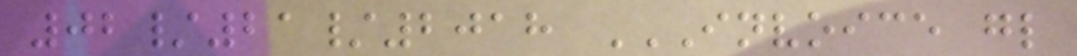02/21/2018 INVOICE GL
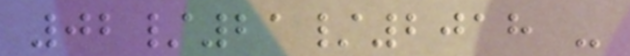02/21/2018 -
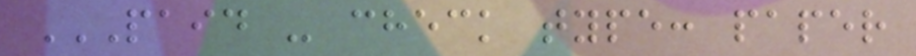PAID - CHECK TYPE: PAPER
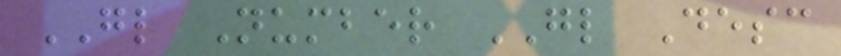GL Number GL Desc
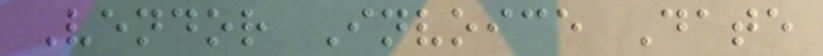Vendor Invoice Date
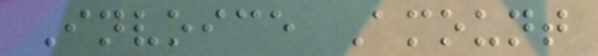Invoice Amount
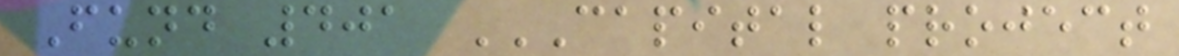Fund 401 CAPITAL PROJECT
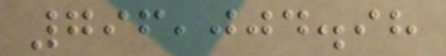796,004.98
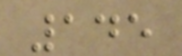145
